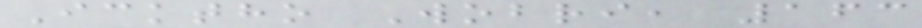Icktho Wobri, 163
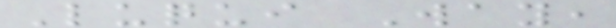Luqui Way,
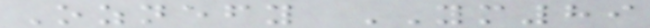Oznefy YM89
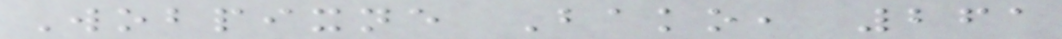Wobpixne Bako, 261
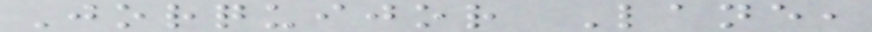Jorquijor Lane,
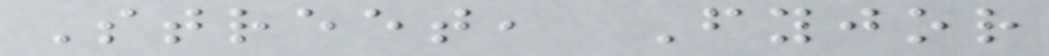Street, Fyjor
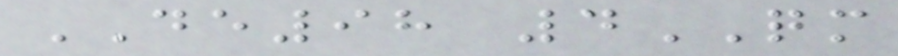DE98 4QM
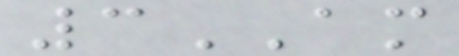3AM
